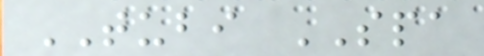TUBI SPA
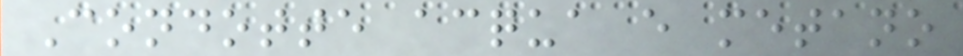Condotte acqua e metano
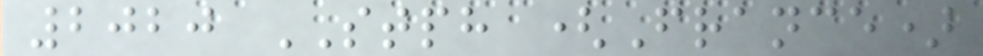2020 STPH (France)
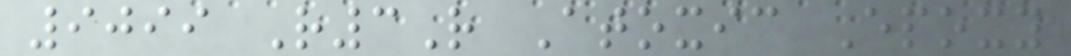9099 R3R Atoxic Epoxy
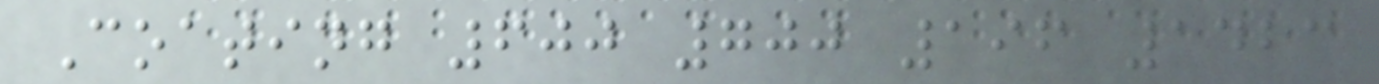Coating 600 700 196 1423
